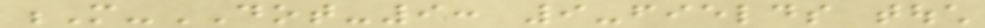M-DOT-9: 9-fields touch
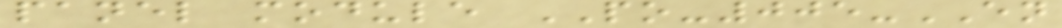panel module PO-005-EN
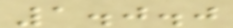1.0.0
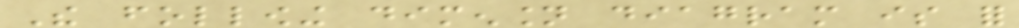The following dimension diagram is for
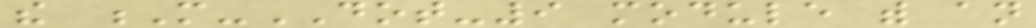the M-DOT-9 module with an
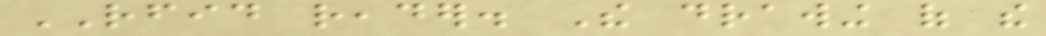RFID reader. The drawing of the
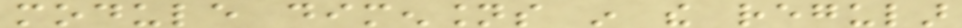module dimensions in the regular
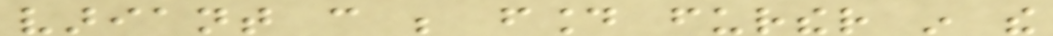variant can be found further in the
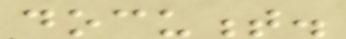document.
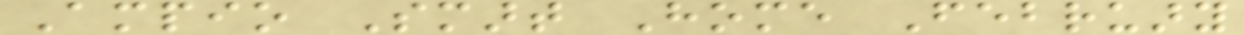Ampio Smart Home February
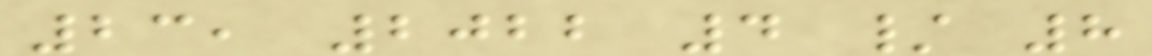23, 2022 4 / 8
